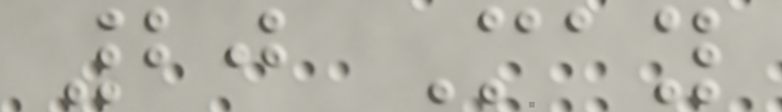20 May
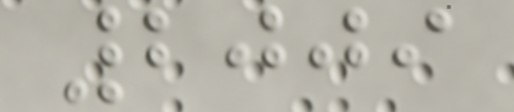2009
